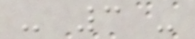- 3 -
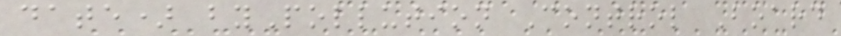date) byPollution Control Board
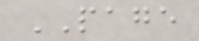PAGE
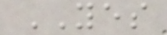YES
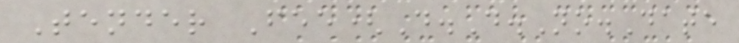Tender Fee(D.D.No.Date
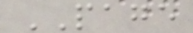PAGE
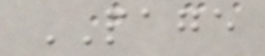PAGE
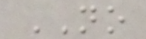NO
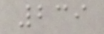239
